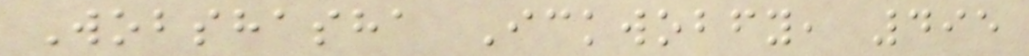Wobshasha Ickwobfy, 495
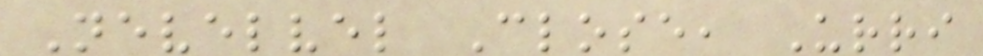Nevelvel Close, Urri
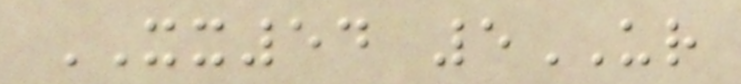XX54 5UR
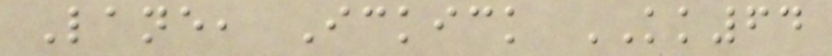Lane, Ickick KK64
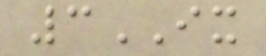3IX
